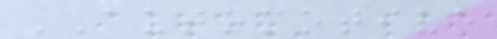AUTOMOTIVE
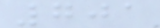701
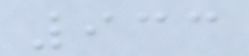933
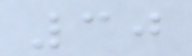30
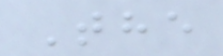The
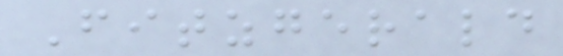Fitzgerald
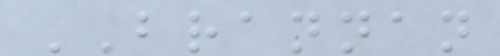BRANNAN
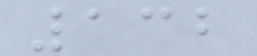132
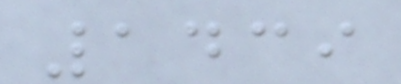1439
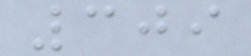309
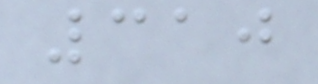310
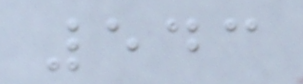543
